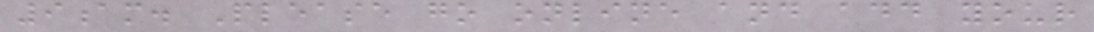9am. Please go online and add your
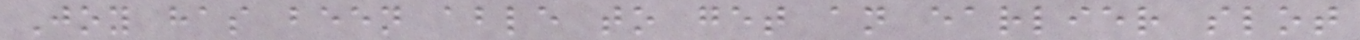Joy has been able to get an earlier slot
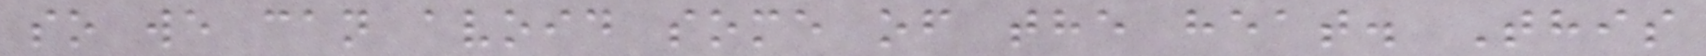so we can avoid some of the heat. This
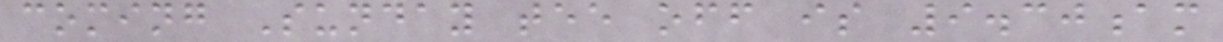coming Sunday tee off is 9.30am
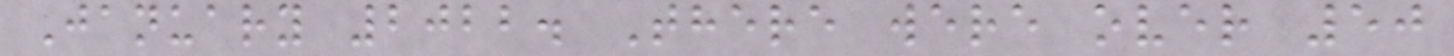January 2022. There were over 50
